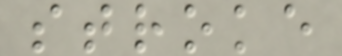stroke
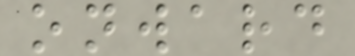onward
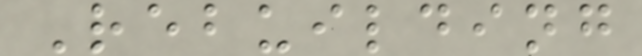Rebuilding
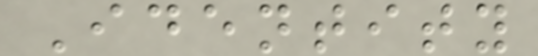Identity
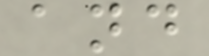and
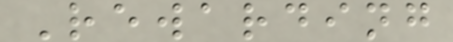Rewarding
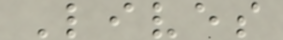Lives
